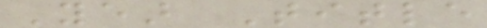Year Title
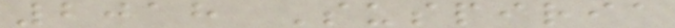2018 Suspiria
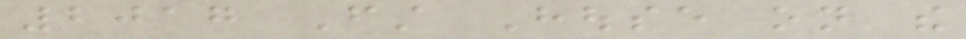2017 First House on the
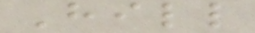Hill
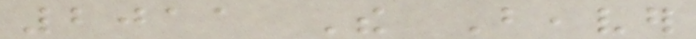2011 The Beaver
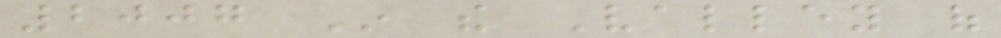2007 In the Valley of
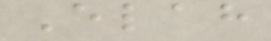Elah
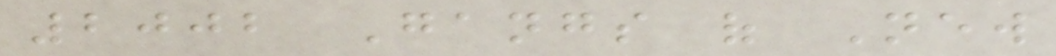2002 Gangs of New
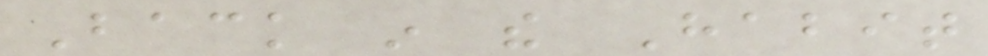Back in the Habit
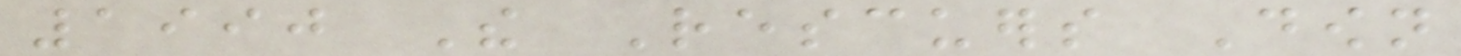1990 The Rescuers Down
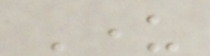Under
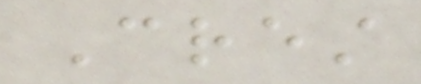Crest
